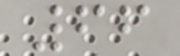66
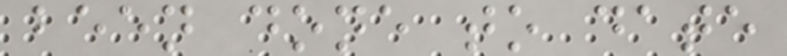been done to date
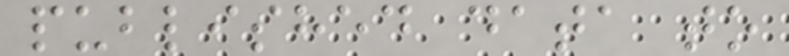published data to
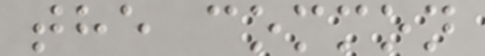the common
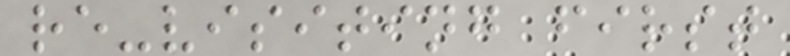re-visiting first
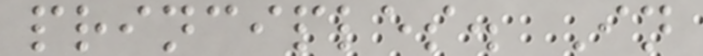principles. In
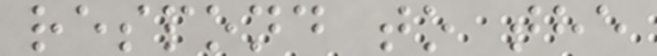respond to the
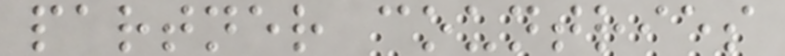partner countries
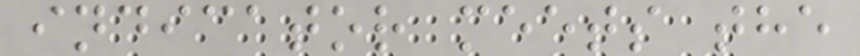indicator meets the
